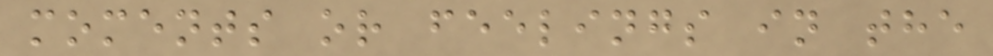moments or feelings in the
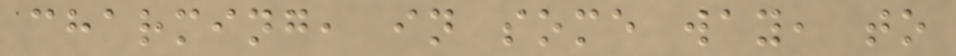charming, in some way, to
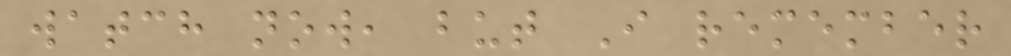watch now, but I remember
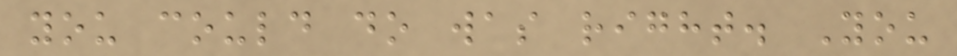you could do was right. You
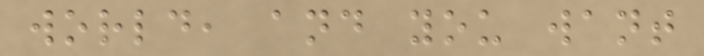world, and you want
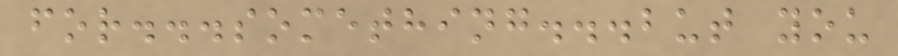for...something...but you
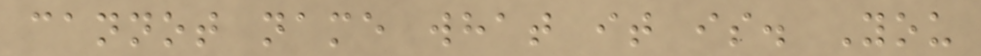cannot name what it is. You
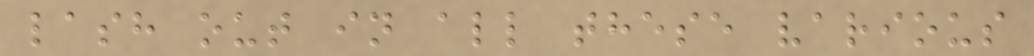lash out in all these various
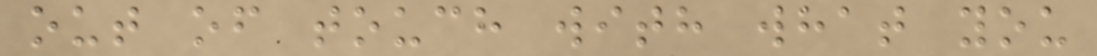out of touch with what you
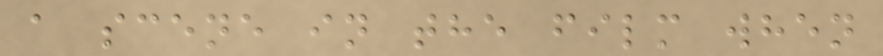a scene in the film when
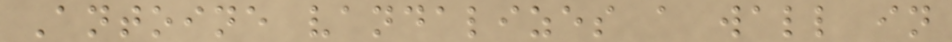Antoine vandalizes a wall in
